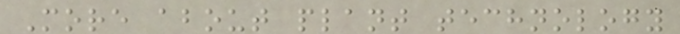More about plant technology
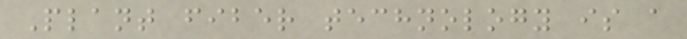Plant fiber technology is a
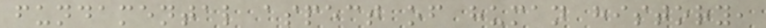fundamental aspect of human history,
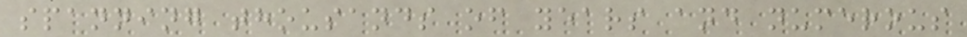spanning thousands of years and numerous
